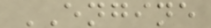ENGINE
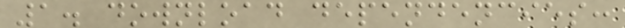1. download dependencies:
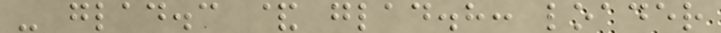- glad.c & glad.h: loader
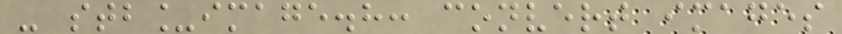- stb_image.h: convert images
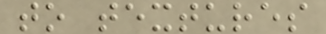to textures
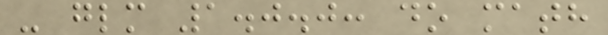- glm 1.0.0: do math
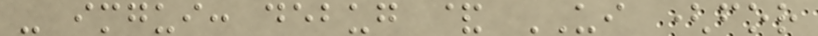- imgui: debug & UI (for
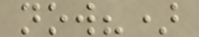now?)
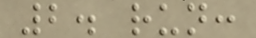2. run:
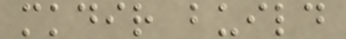mkdir build
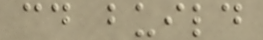cd build
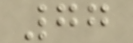77
